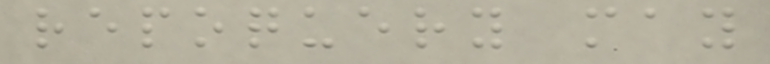repoquery may
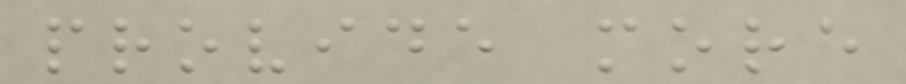provide more
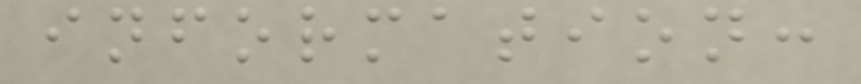information:
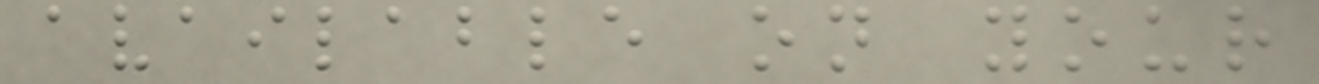available on your
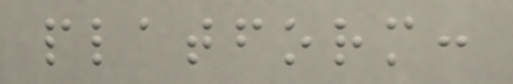platform:
